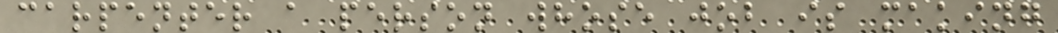carpenter a person whose job is making
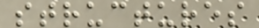structures
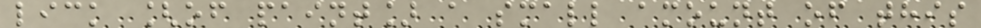lick [of paint] a small amount of this
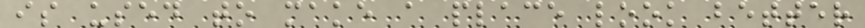is used to make a place look better
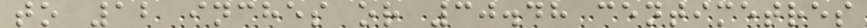to 12 inches or 30.48 centimetres
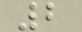2
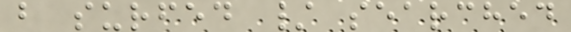b surfed / searched
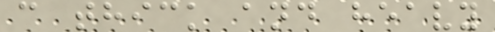c thick and heavy
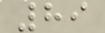89
